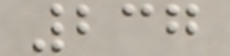237
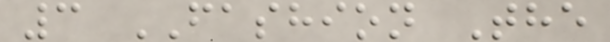3 FASHION The
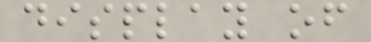display of
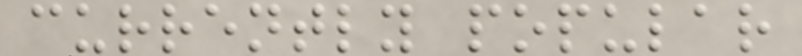currently popular
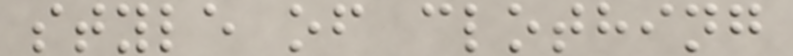style of clothing
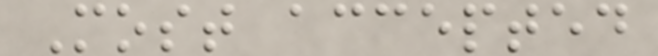Most accepted
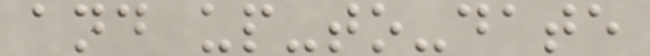and up-to-date
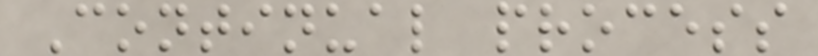Continual process
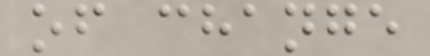of change
